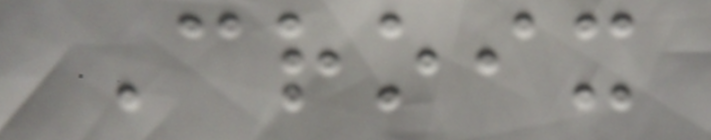Croix
